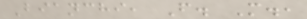Bianchi, F. M.,
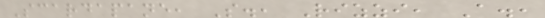Scardapane, S., Rizzi, A.,
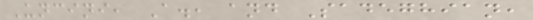Uncini, A., and Sadeghian,
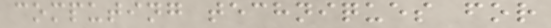computing techniques for
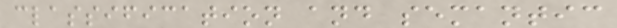classification and semantic
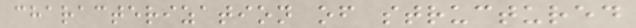characterization of structured
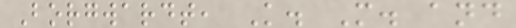Borgwardt, K. M. and
